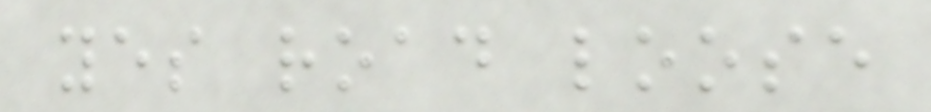yes road loose
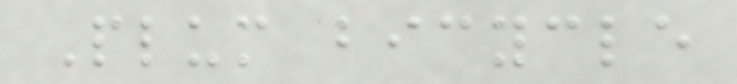Plum bicycle
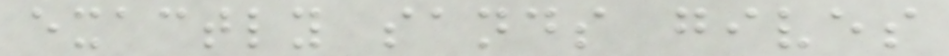exactly sands gives
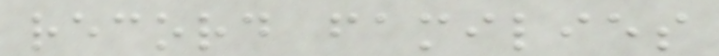record families
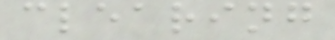clearing
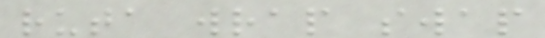ruta wrap swap
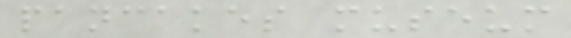pancakes museum
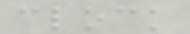clock
